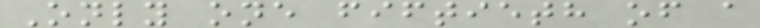Only one fiftieth of a
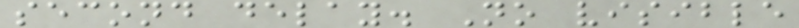second delay. No visible
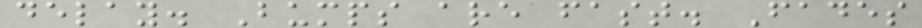delay. Bumps are fast. Fades
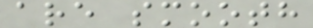are smooth
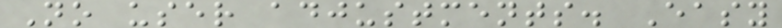No user adjustments. Easy
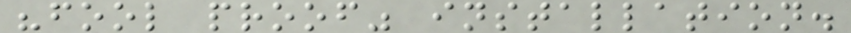"fool proof" installation.
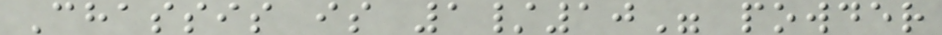Chassis is 1/10" powder
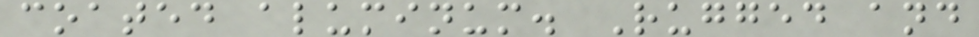coated aluminum. Rugged and
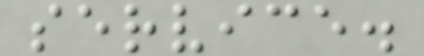service.
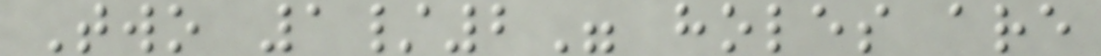Two 1/2" holes are
